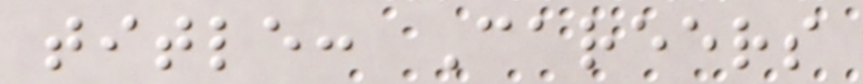title: Careers
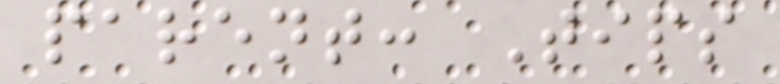parent: Tips
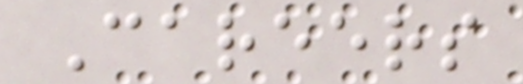Careers
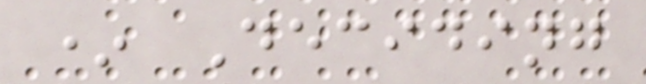* Deciding
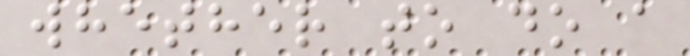whether to do a
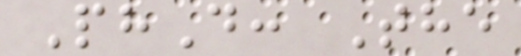PhD: The
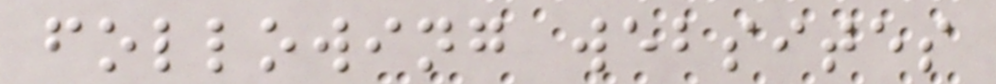following websites
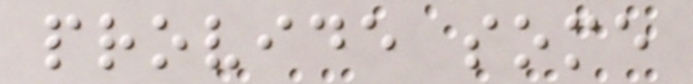provide some
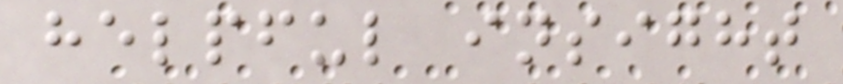helpful insight
